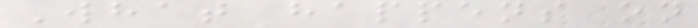What happens on
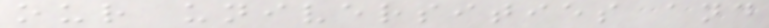our universities and
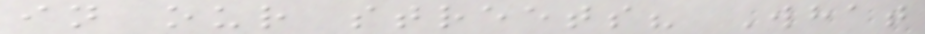in our streets? What
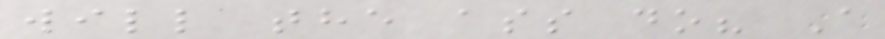will the ass do? A
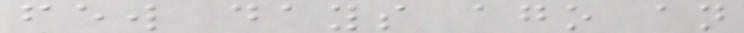few days ago an
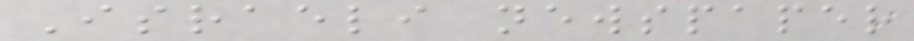Israeli newspaper
